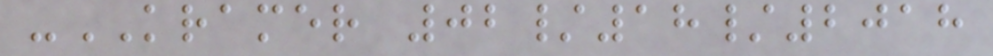-KRAMER 02/18/2018
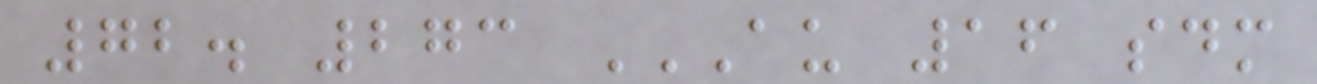72. 273 AU 16 SDM
